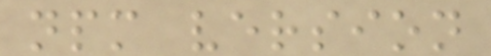npm version
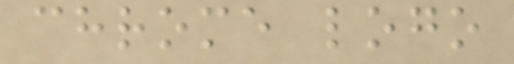chrome logo
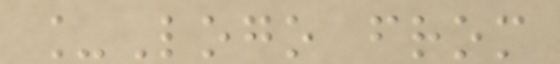_Logo from
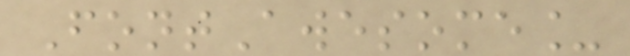FontAwesome_
